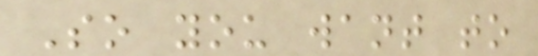So you want to
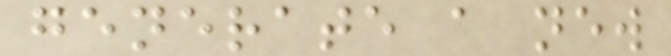generate a new
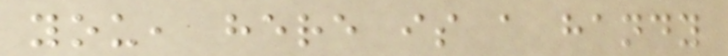you, here is a handy
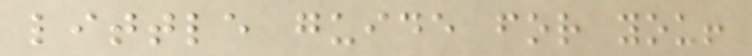little guide for you!
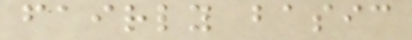fairly basic
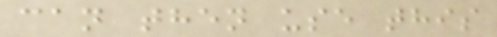can then use this
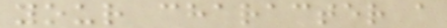your character a
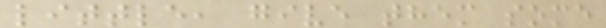little, give them some
